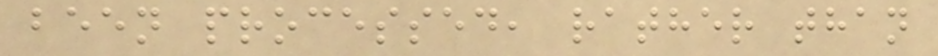been processed, rather than
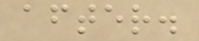after.
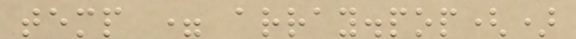temp = array.pop()
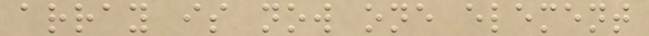array is now one element
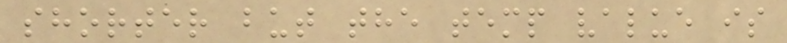shorter but the temp value is
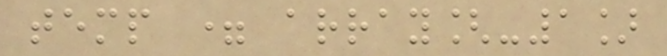temp = array[-1]
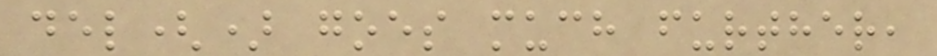del() goes much further,
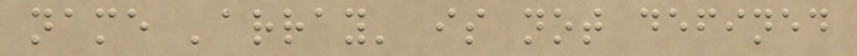name 'array' is not defined
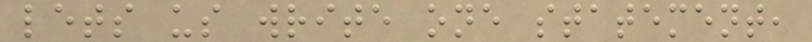lets us write one statement,
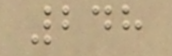248
